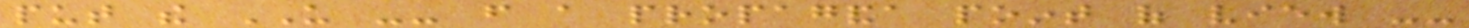put the US -- from a propaganda point of view --
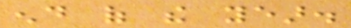end of the year.
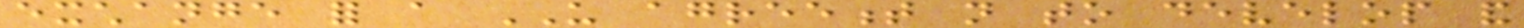exchange for a US agreement not to develop and
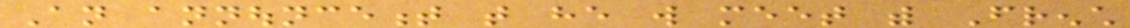An announcement that he will meet with French
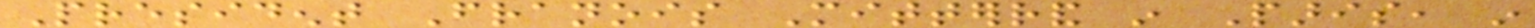President Franois Mitterrand in Paris, in
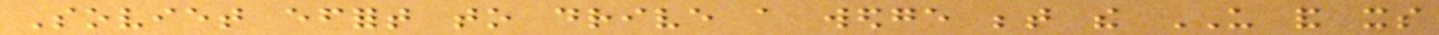Soviet effort to drive a wedge between the US and its
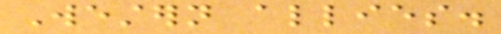Western allies.
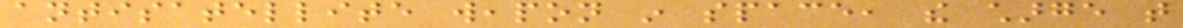antisatellite weapon in space, the charge that
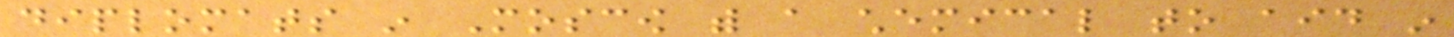diplomats in Moscow with a chemical to aid in
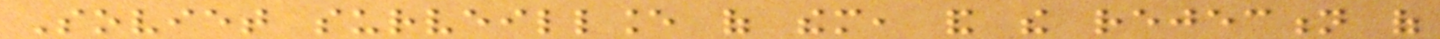Soviet surveillance of them, and the rejection of
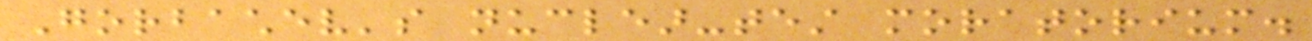Gorbachev's nuclear-test moratorium.
